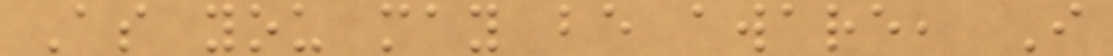As you may be aware, I
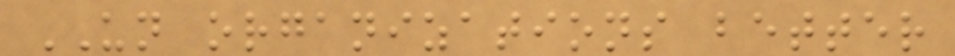UN organizations better
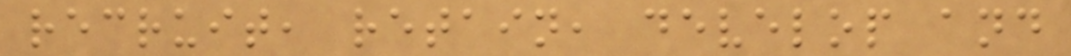recruit, retain, develop and
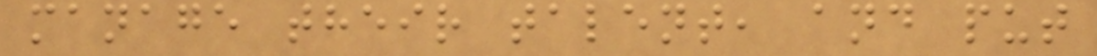manage their talent, and put
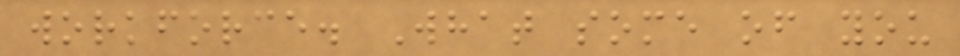workforce. What some of you
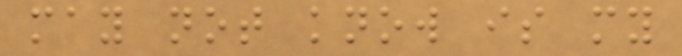may not know is my
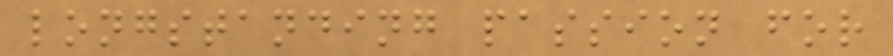longstanding passion for
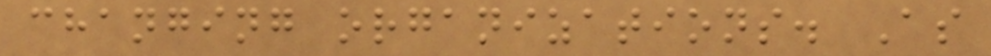changing organizations. As
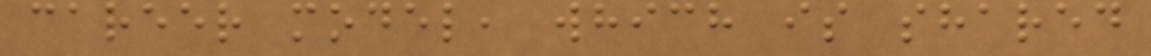career model, which is shared
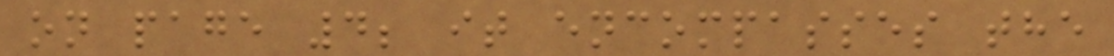on page 4; it encompasses the
